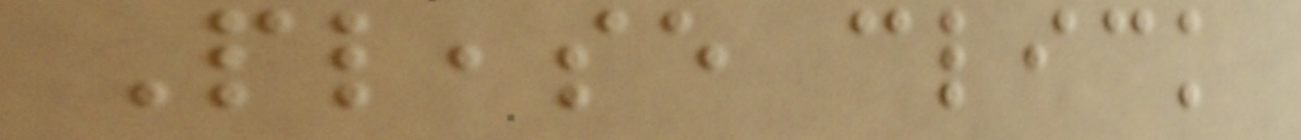Please click
